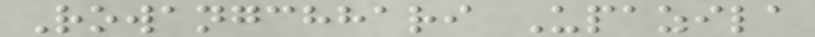Rowangchhari Upazila
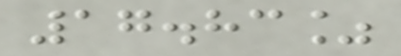17.83%
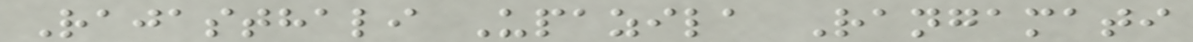Rajasthali Upazila Rangamati
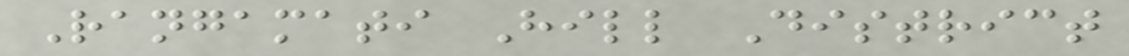Rangamati Hill District
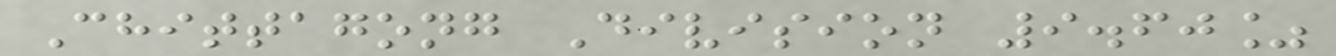Chittagong Division 9.60%
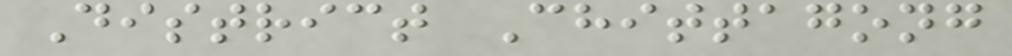District Chittagong
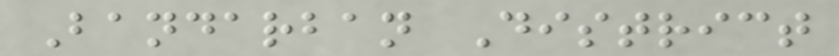Bandarban District
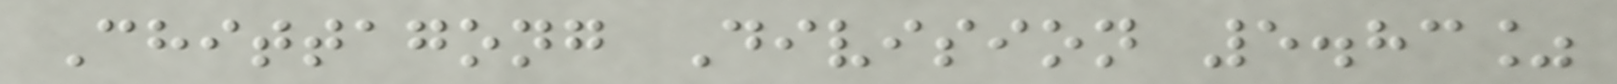Chittagong Division 5.83%
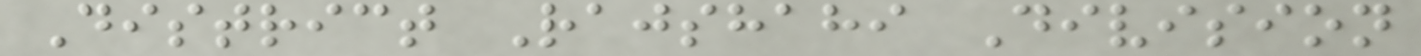District Rajshahi Division
